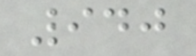940
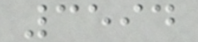3594
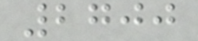2700
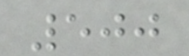500
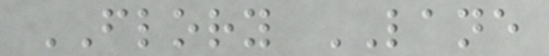FLORY LANE
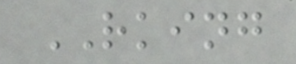RKING
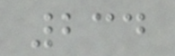234
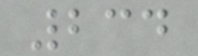234
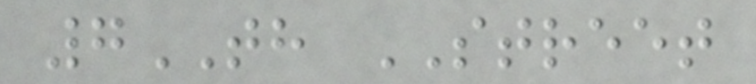7TH STREET
